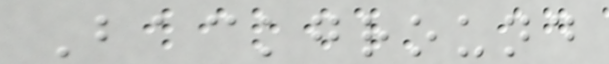Background
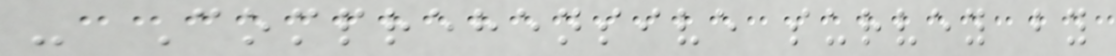- Comprehensive survey by
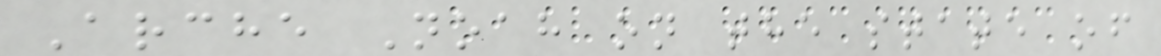Arche Noah on the state of
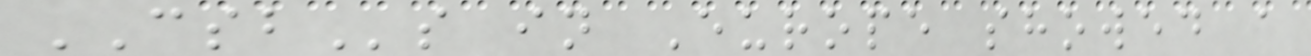CSBs in Europe showed a
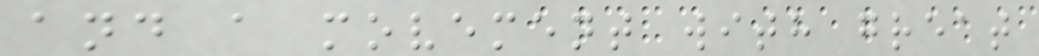and a movement with great
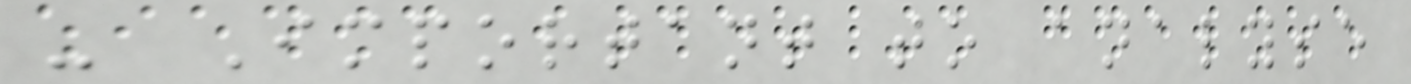- Important to analyse
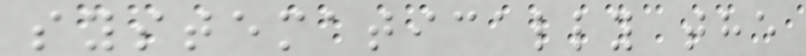systematically the
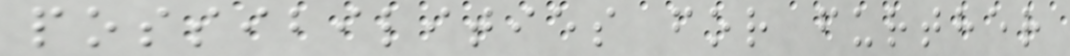possibilities for further
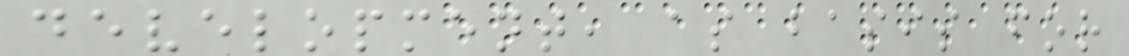development, as basis for
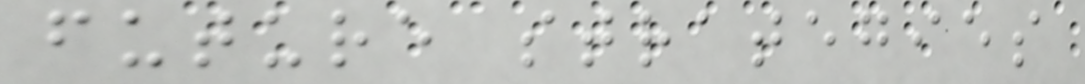future strategies
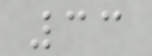33
